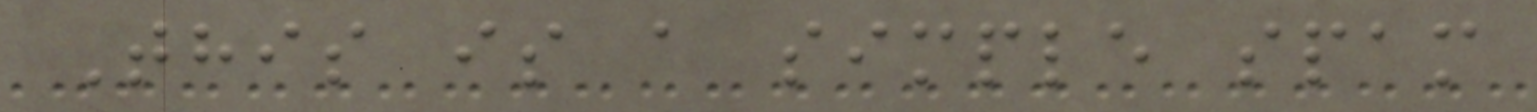This is a simple spam
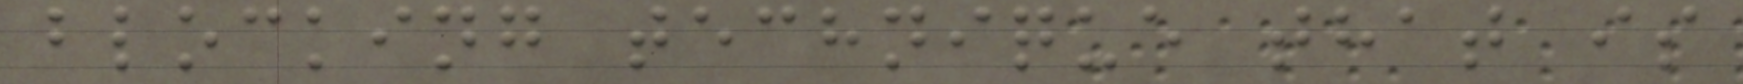blocking technique that is
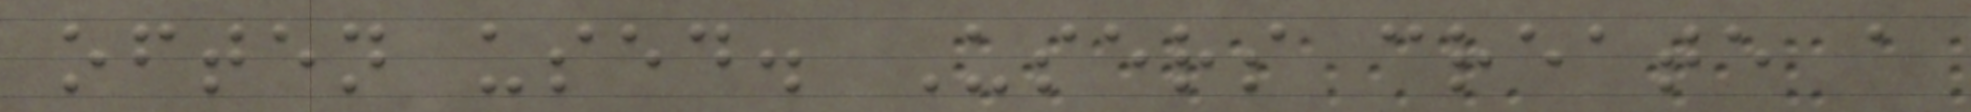often used. Users create a
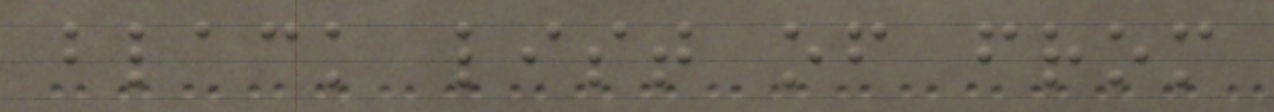black list of from
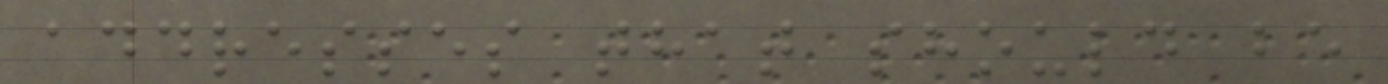addresses that should be
